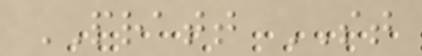PRATT ST
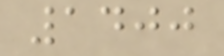1400
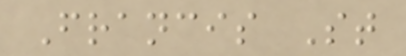Francis St
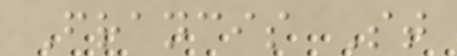Francis St
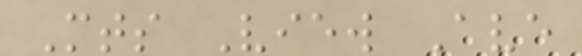Mts View Ave
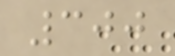300
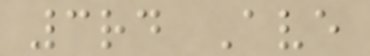3rd Ave
